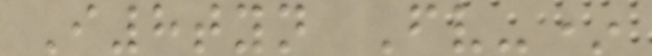I8tyn Fv-*
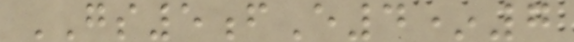GS5fE4*7
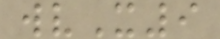wvX9
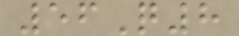56Q8
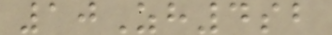10Zh4sb
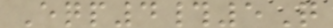Eqp4#5Q
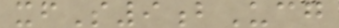xfS9bUcg
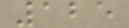125
